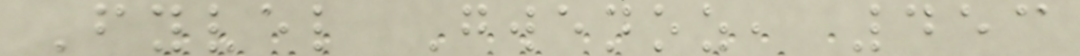Fyvel Gwenoz, 453
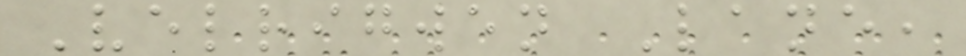Velrigwen Lane,
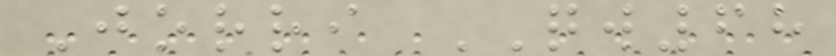Jorri QW68
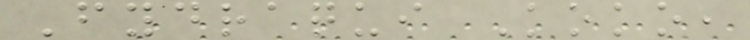Fydraqui Koko,
